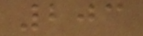203
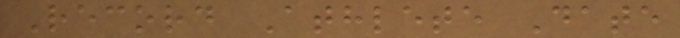Record Athlete Date
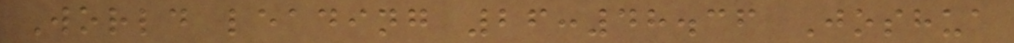World leading 26:48.36 Joshua
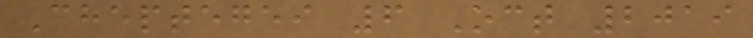Cheptegei 6 Oct 2019
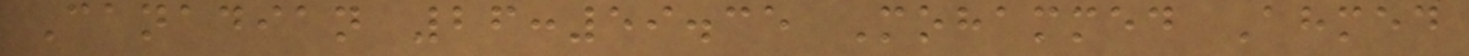Canadian 26:59.35 Mohammed Ahmed
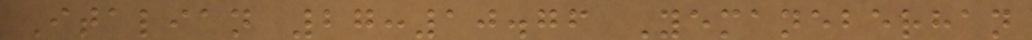Italian 27:10.76 Yemaneberhan
